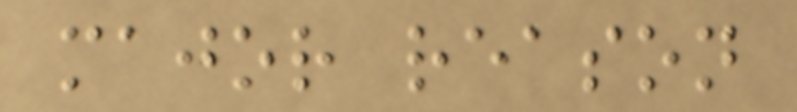major reason
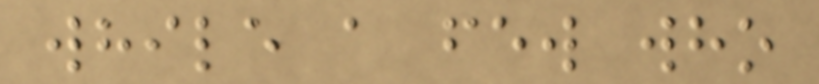while a few who
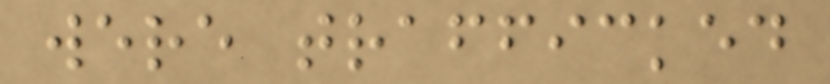were trafficked
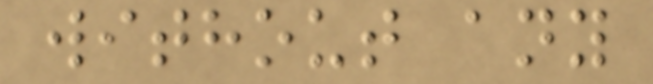without any
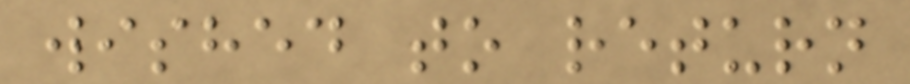wished to return
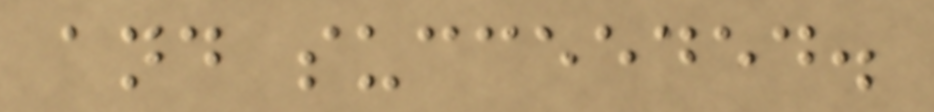and succeeded.
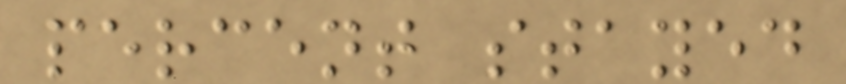percent stayed
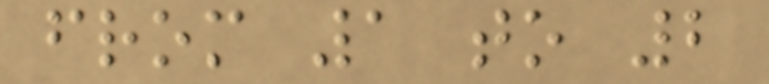from 1 to 2
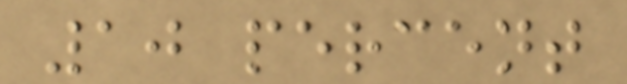10 percent
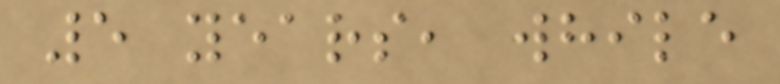5 years, while
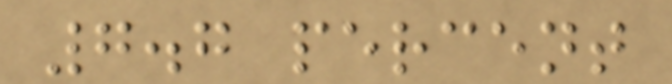7.7 percent
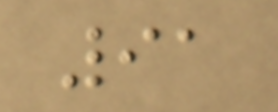91
